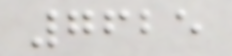7625
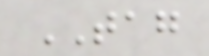TAG
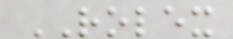ROLEX
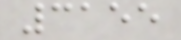3155
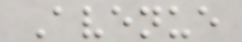Avenue
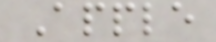Apple
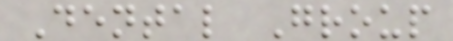Dental Group
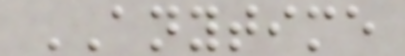ANYTIME
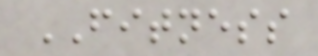FITNESS
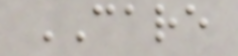CARE
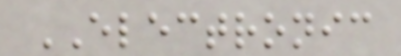ELECTRONIC
